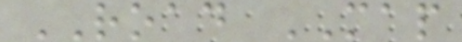ROAD MAP
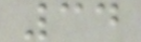34
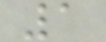1
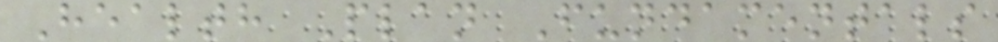Health Plan Fundamentals
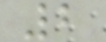2
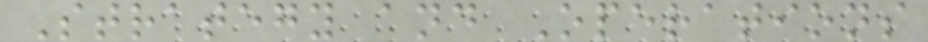Strategy and Operations
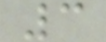3
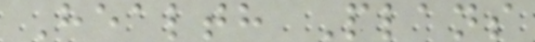Health Plans
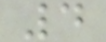4
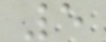5
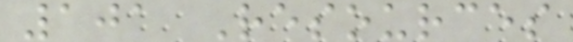101 Resources
